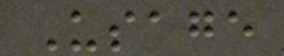Usage
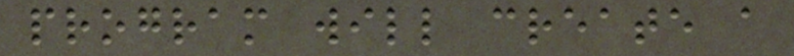program will create a
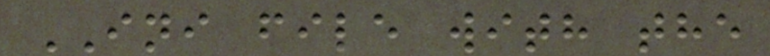INI file with the
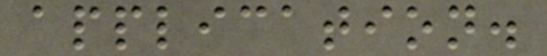application.
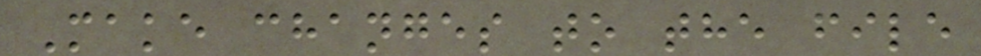Make changes to the file
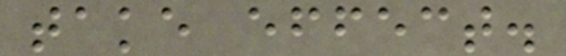take effect.
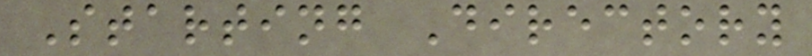Starting Directory
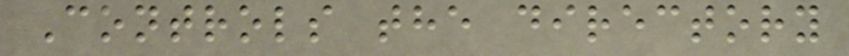Controls the directory
